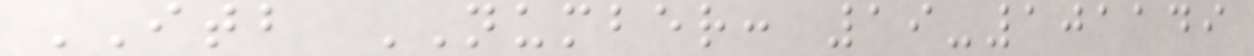ITB NUMBER: 19-101149
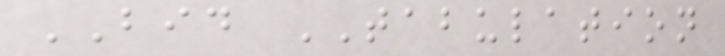BID TABULATION
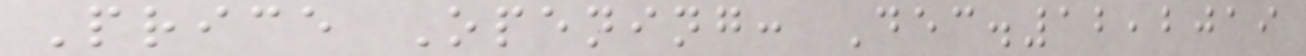Price Opening: Dec.12,2019
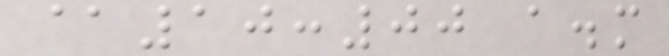@10:00 a.m
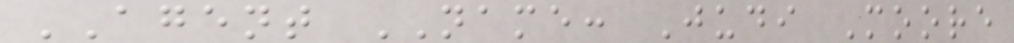AGENT NAME: Judi Moore
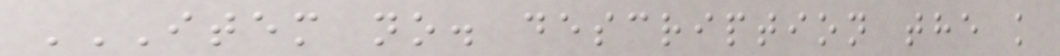ITEM NO. DESCRIPTION THE K
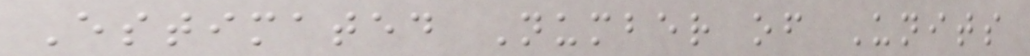Estimated Number of Units
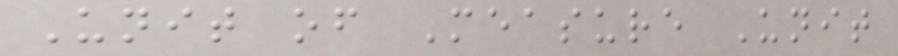Unit of Measure Unit
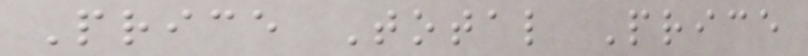Price Total Price
